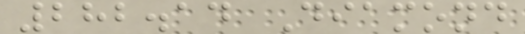282.14 Diamond
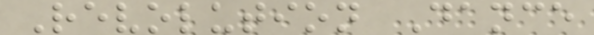Revolution Dance
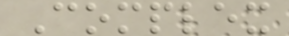Complex
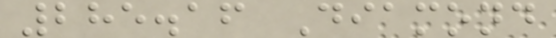285.16 Diamond
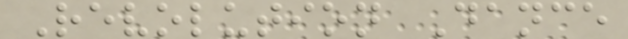Revolution Dance
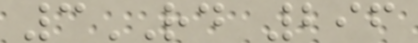3RD 296
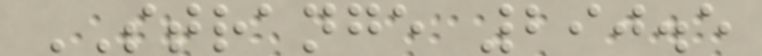STRANGE 290.5
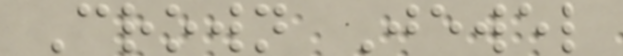Crown Jewel
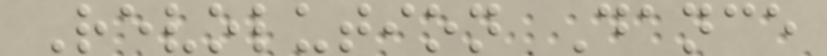Revolution Dance
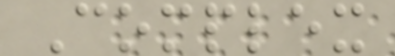Complex
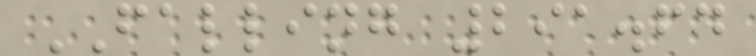FALLING 291.64
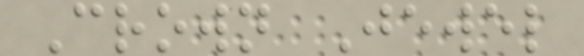Crown Jewel
